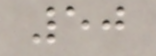50
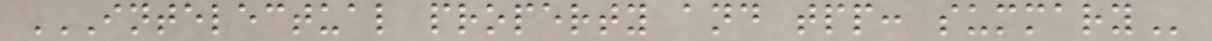INTELECTUAL PROPERTY AND TPP: SUMMARY
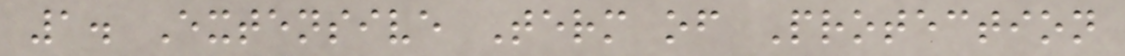1. Extensive Term of Protection
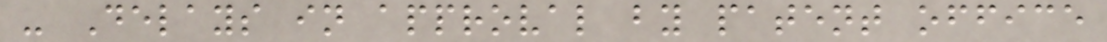- Delays in approval by patent office
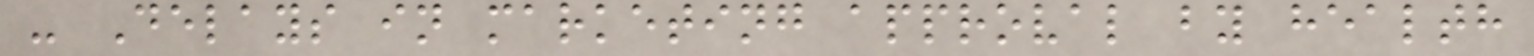- Delays in marketing approval by health
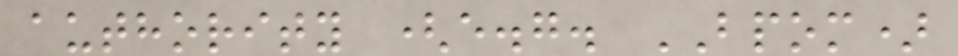authority (e.g. BPOM)
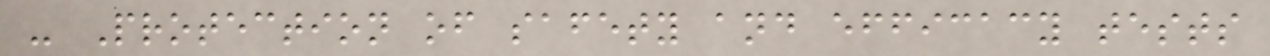- Protection of safety and efficacy tests
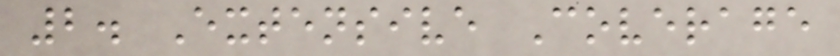2. Extensive Coverage
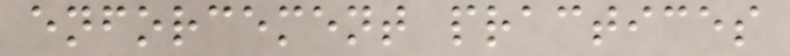enforcement practices
